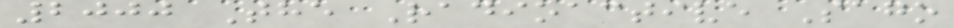2000 The Radioactive Sago
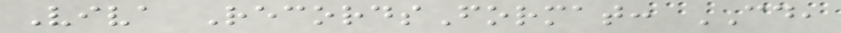Viva RecordsFormat: CD,
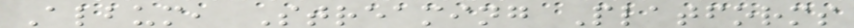Album, Streaming Platforms
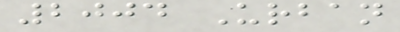2004 Urban
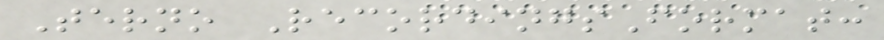Terno RecordingsFormat:
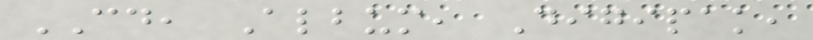CD, Album, Digipak,
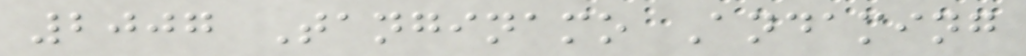2007 Tanginamo Andaming
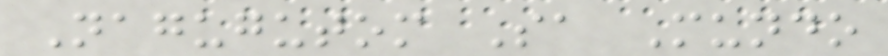Nagugutom Sa Mundo
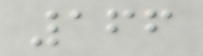166
